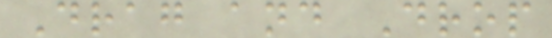Drag and Drop
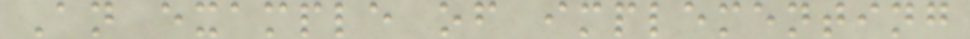An example of implementing
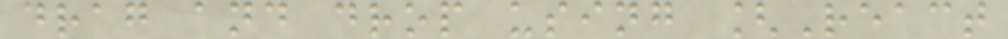drag and drop using [React
